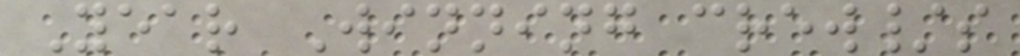Year Winning crew/s
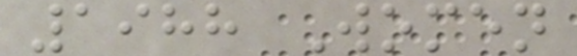1988 Women
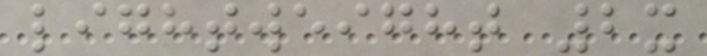lightweight 2x
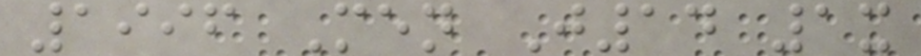1996 Men J14 1x
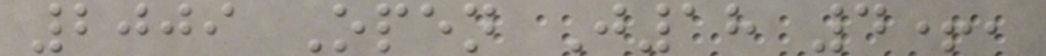2009 Open J18 4+,
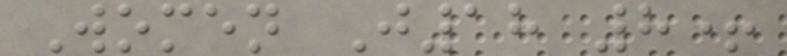Women J18 8+
